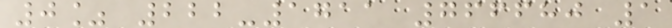0% 222-1711 766680 1
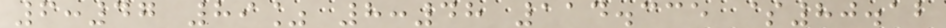6:47 89% 8:48 114.335 $80.12
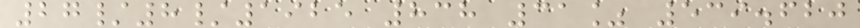27/8/1925 838 31% 539.620
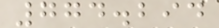774.294
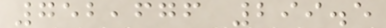752,676 299.5
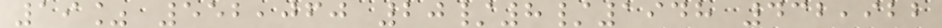19% 552,060 20/8/1948 432,922
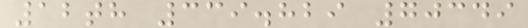12th 339.829 70349
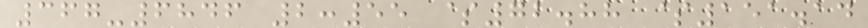367-6846 2:55 $72.88 $151.14
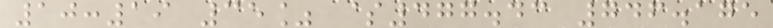10:19 35% $477.43 746.175
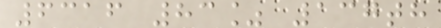6316 83% 137th
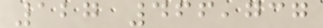127 466,737
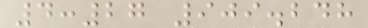4:27 909.248
